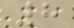8
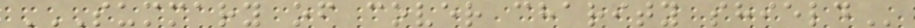SUMMARY OF COVER CHARITY SHIELD
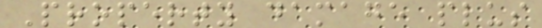Property damage plus
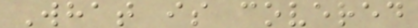What is covered
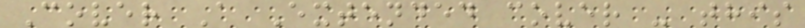Cover A Extended cover - this
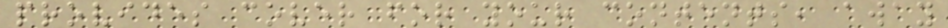provides cover for your contents, away
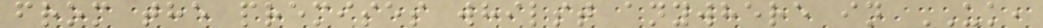from the premises whilst anywhere in UK,
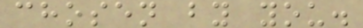chosen by you.
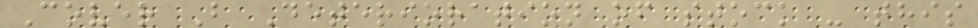Cover B Deterioration of stock - this
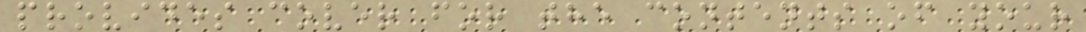provides cover for the contents of your
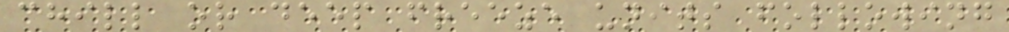chill or deep freeze units following
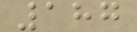187
